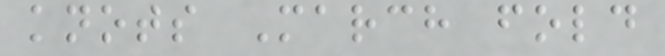knots March fold
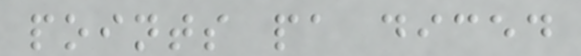points pa diced
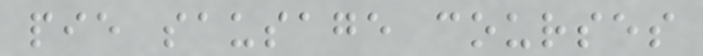pie sausage courses
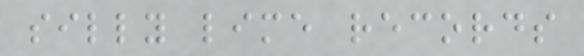silly lime records
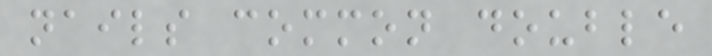nails common double
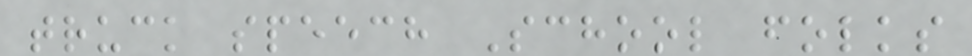truck speech School folks
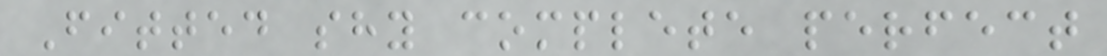Fitted shy complete perfect
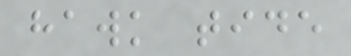hawk tide
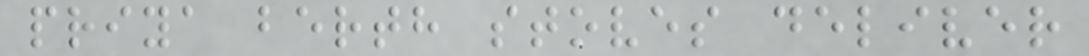priya berth stoves deliver
